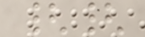{{
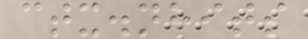ctx.nhits
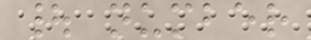| number
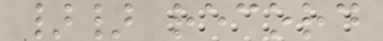}} record
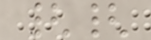{{
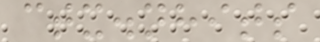ctx.nhits
